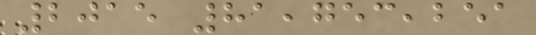2015 81,753,251
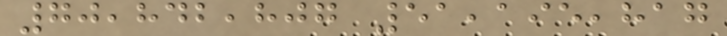70,842,807 51,195,817
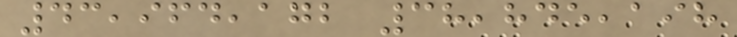43,964,172 38,845,198
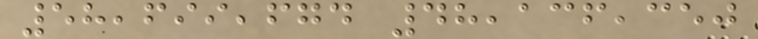58,699,674 48,136,350
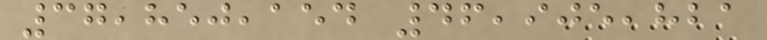37,850,154 46,905,821
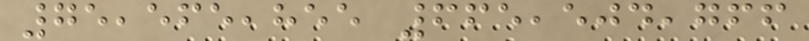75,565,855 665,504,766
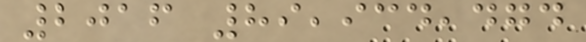2016 89,934,474
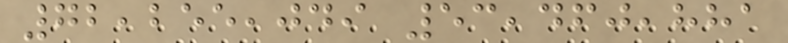72,255,049 53,460,881
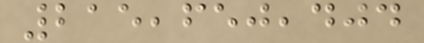215,650,404
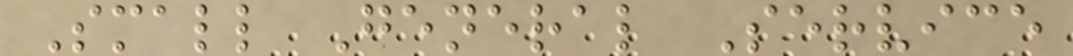Small General Service
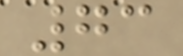73
